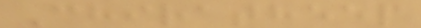Chiratheep
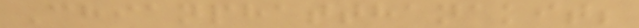Chianphatthanakit;
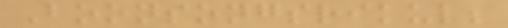Boonsongsrikul;
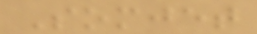Somjet
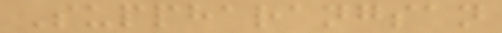Suppharangsan
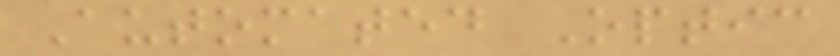Automated Optic
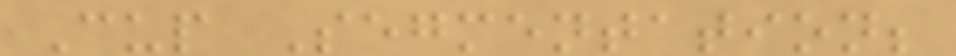Cup Segmentation;
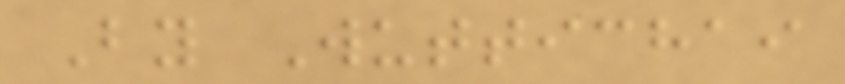By Wuttichai
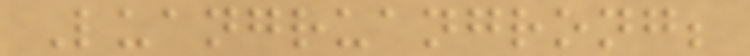Luangruangrong;
